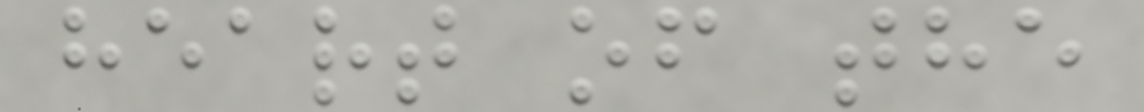heart of the
